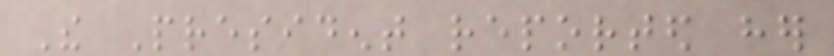The President reported her
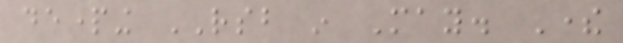departing RSB in May. There
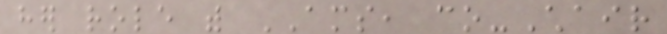her role with AMS, co-Chair
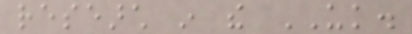research in the UK.
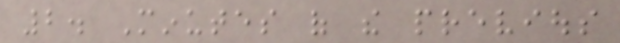2. Minutes of the previous
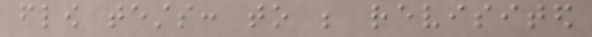flow tests: to be revisited
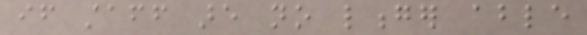if staff are no longer able
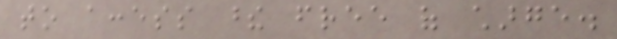to access these free of charge.
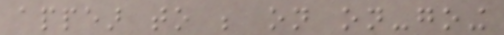appear to be on on-going
